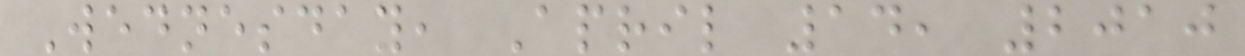Wednesday, April 14, 2010
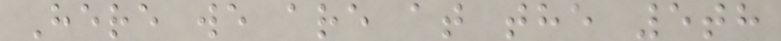Here we are at the 5th
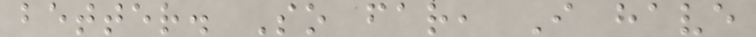better. So far, I have
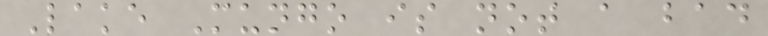Lake Mungo is not a bad
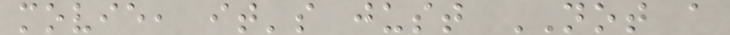movie, it's just NOT a
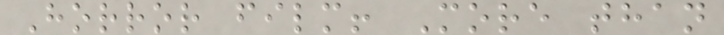Horror film! More than
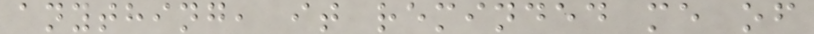anything, it reminded me of
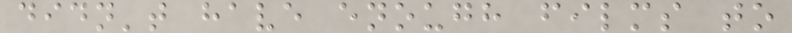didn't have enough films to
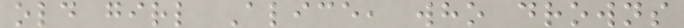old girl Alice, who drowns
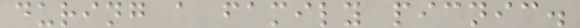during a family picnic.
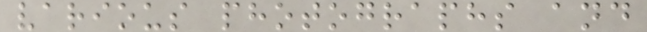various photographs and
